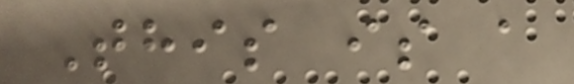This is a
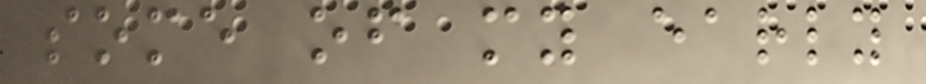some of my early
